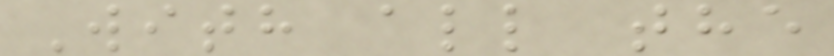With all the
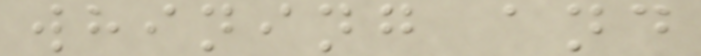whining and
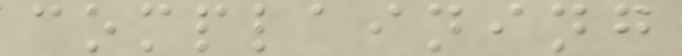complaining
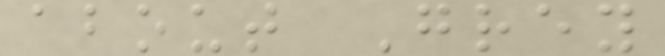about Grey
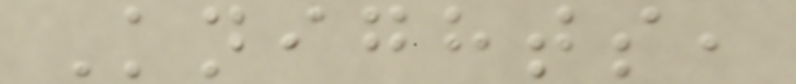Knights,
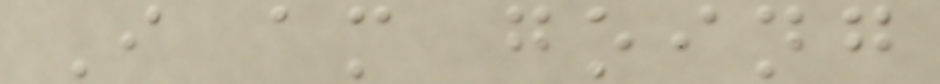I am going
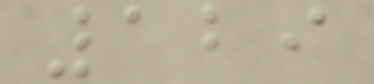129
